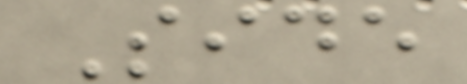Side
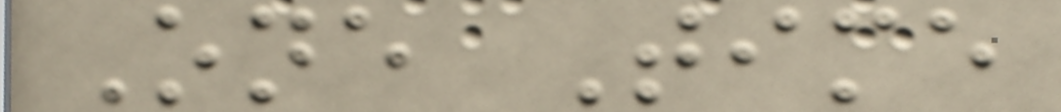One Time
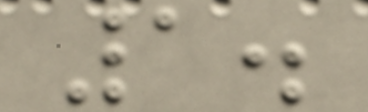1.
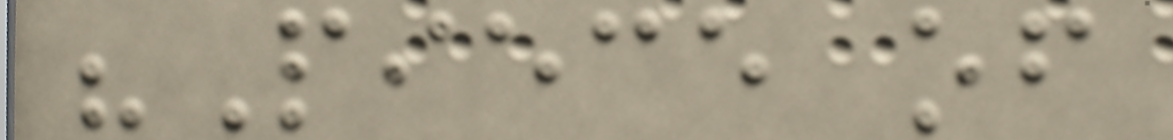"Piece of
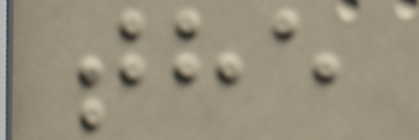the
